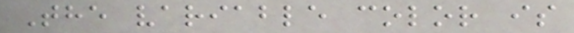The variable color is
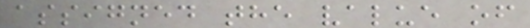assigned the value of
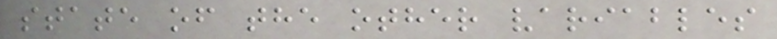state of the other variables
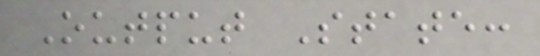Output State:
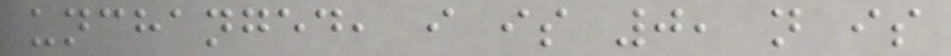unchanged, i is 0, n is
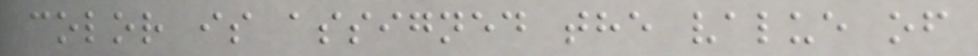color is assigned the value of
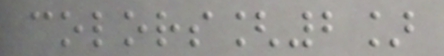colors[2]
